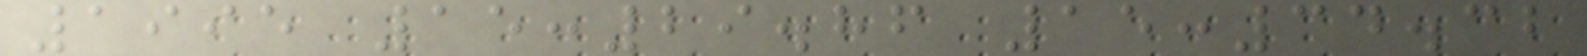1995 15:29.86 15:34.32
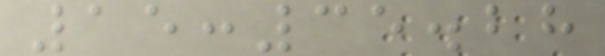15:35.28
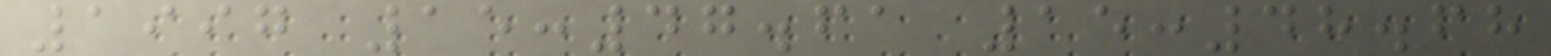1997 15:47.61 15:48.68
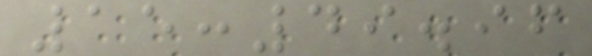15:49.96
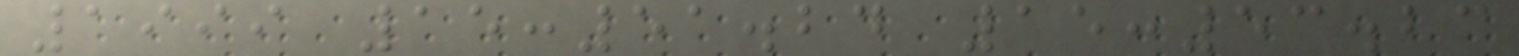1999 15:51.24 15:53.23
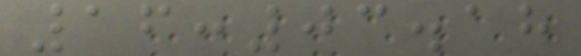16:03.18
